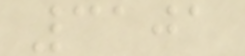3101
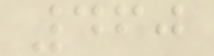460
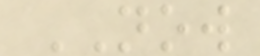NOW
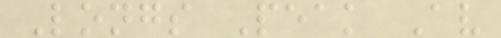Longs Peak Av
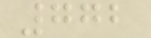772
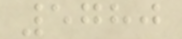5780
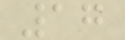17
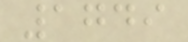1749
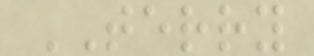TERRY
